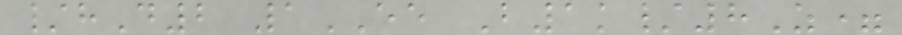/hD2 1EE B1k/8Z=
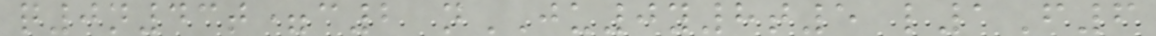q0n43t=c2 nJU0y8t5 l1F6
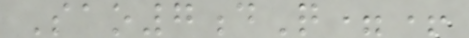Sao7dQ=+
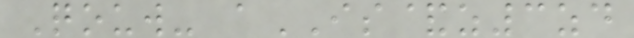Qouw- aIS&z3zd
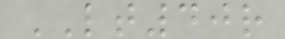LT40r
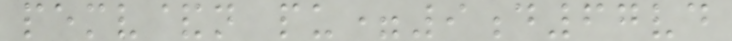pemv&n pu=9d67vd
